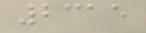2315
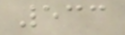533
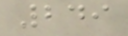249
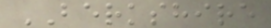BERKSHIRE
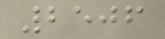2506
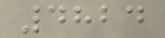4824
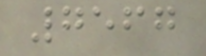7567
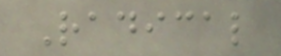Radical
